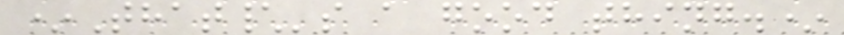*That\'s a good thing.*
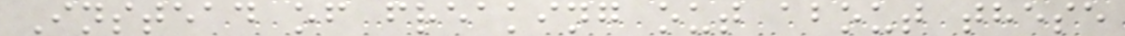Instead of freaking out about these
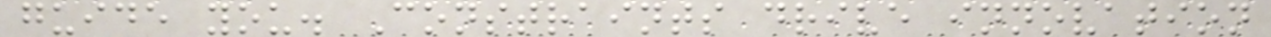guide you. Constraints drive innovation
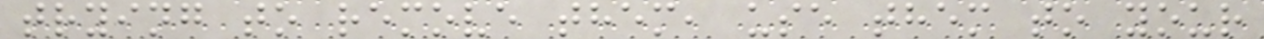trying to remove them, use them to your
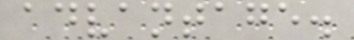advantage.
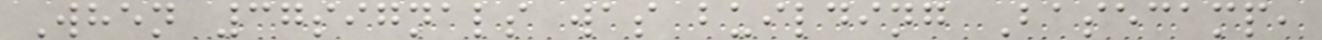When 37signals was building Basecamp,
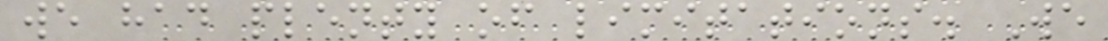we had plenty of limitations. We
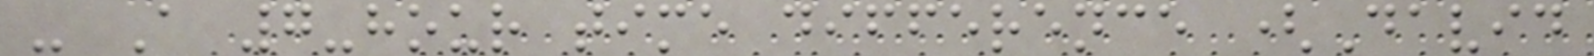- A 7-hour time difference (David
